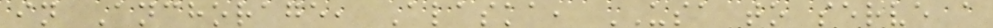in Anchorage, Alaska, USA to serve a
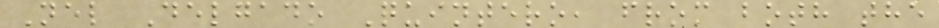Nel Delgado Quintero, from both the
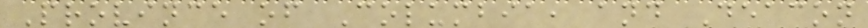Province of Columbia, and Deacon
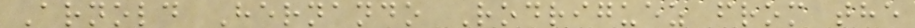Arnold Hernando Rodriguez from the
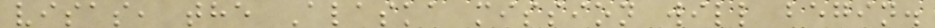visas, the Alaska mission will begin.
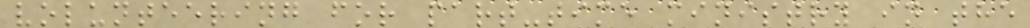volunteering for part-time ministry in the
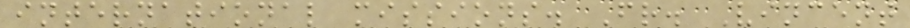international missions. Fr. Vincent
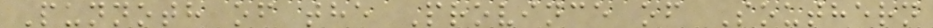Punnoth of the Province of Southern
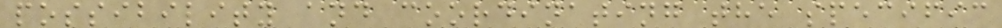possibility and coordinating the specific
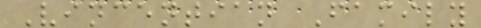Vincentian Family
